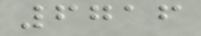6716
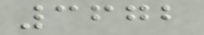3672
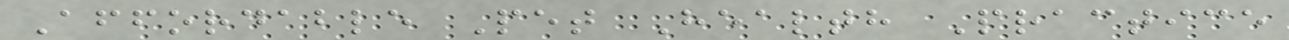Affordable Pet Health Practice
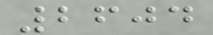2604
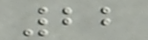22
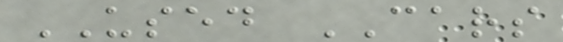USED CARS
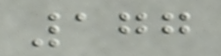177
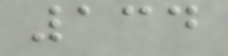134
